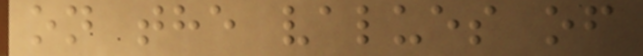on the values of
